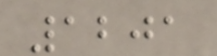1201
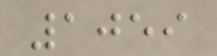1059
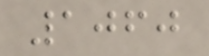1060
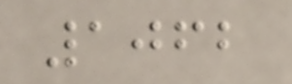1062
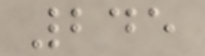245
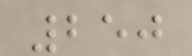250
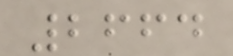2664
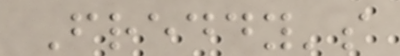Freddy's
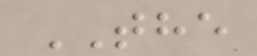THE
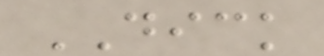DICK
